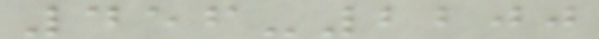456-2200
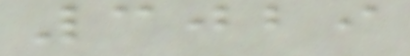3029
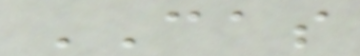CAS
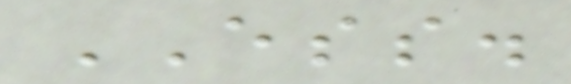ESS.
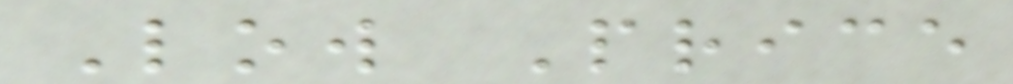Low Price
